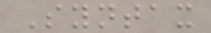Syntax
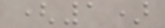(1)
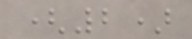(2)
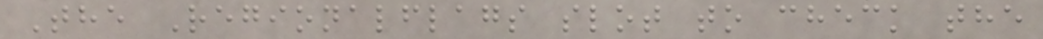The Regionalflags slot to check the
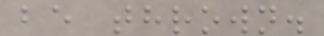be thrown.
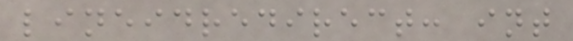lineidredirect: int
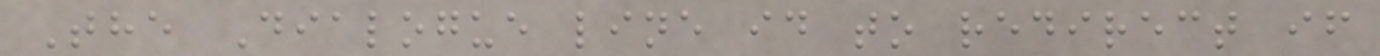The Dialogue line id to redirect if
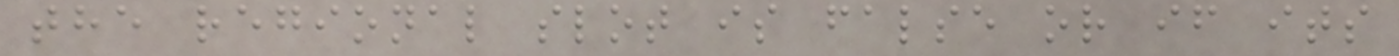the regional slot is false or if its
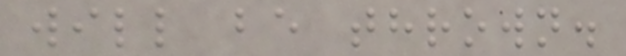will be thrown.
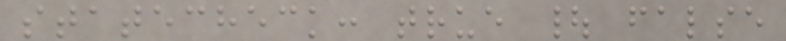statecheck: true | false
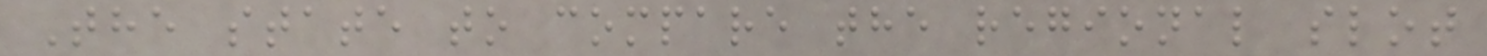The state to compare the regional slot
